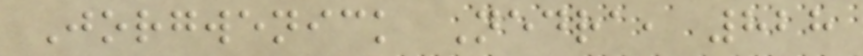Jorgwenick Nedra, 828
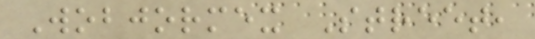Wobjormex Street,
